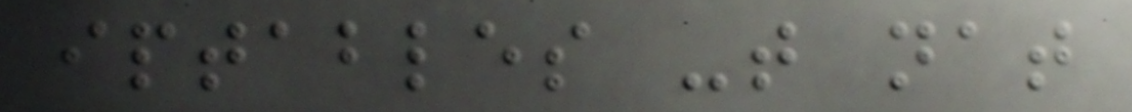iptables -t nat
